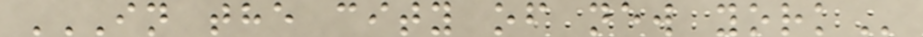IN THE CITY OF NEW YORK
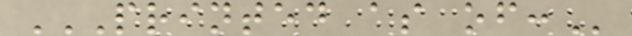PRINTED AS OF:
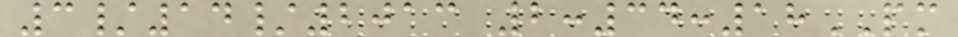3/14/2013 2:34:18PM
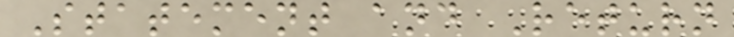Statement and Return
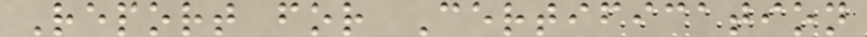Report for Certification
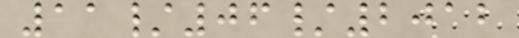11/06/2012
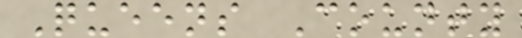Queens County
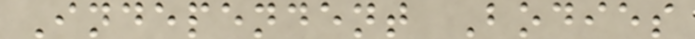Independent Bodies
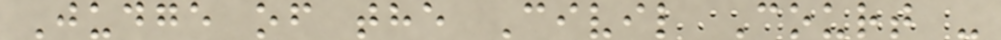Judge of the Civil Court -
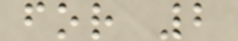for 2
